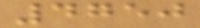4750
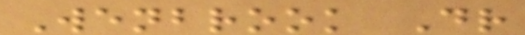Wenbrook Dr
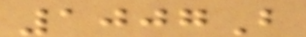1007B
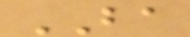BA
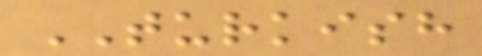TURKISH
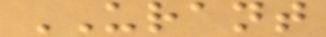URANT
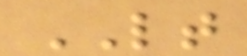LT
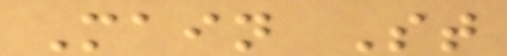Main St
